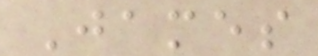James
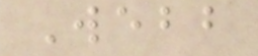Webb
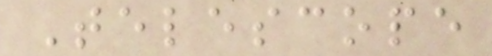Telescope
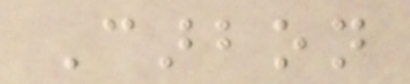Carbon
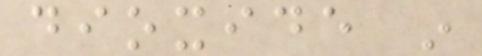dioxide in
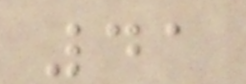41
